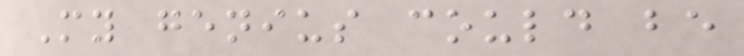My genius could be
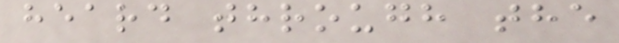heard through the
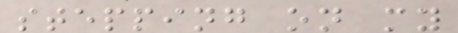stepping on my
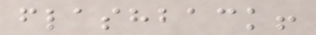flashback!
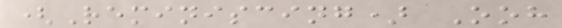(Reminiscing) Ooh
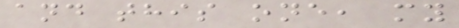and this one, my
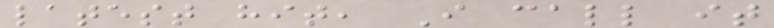latest hit, I call it
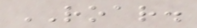ROAR.
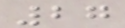27
